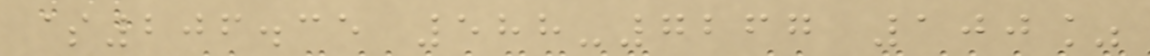$206.35 588-7267 100%
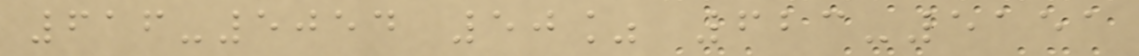616-5054 50% 623-5151
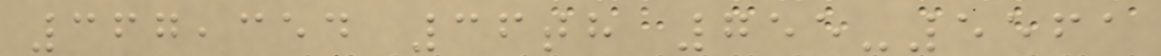367,354 36th 755-5561
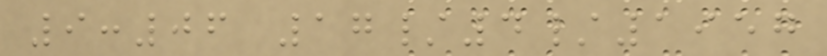9:06 17/4/1957
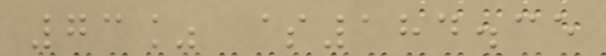73% $184.35
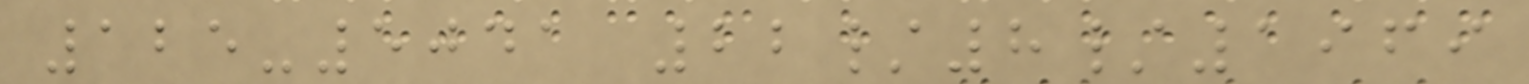125-5041 22/8/1969
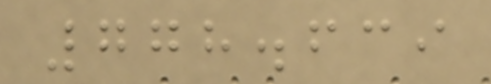778.639
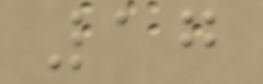17
